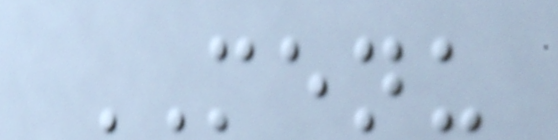MENU
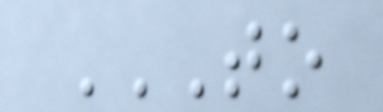TO
